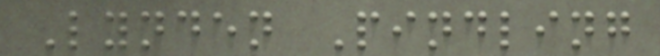Lynden Pindling
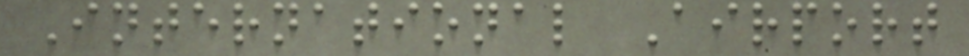International Airport
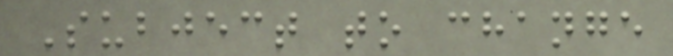Subject to change
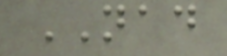NAD
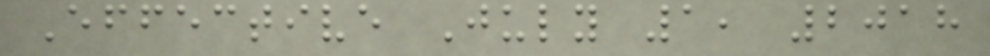Effective July 1, 2018
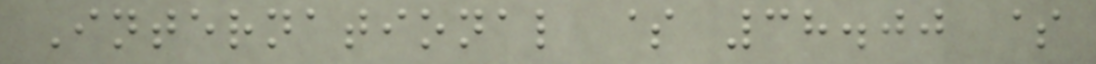International $ 38.00 $
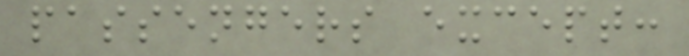passengers except:
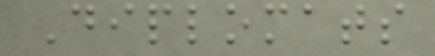Diplomats
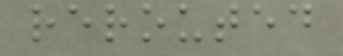rerouted
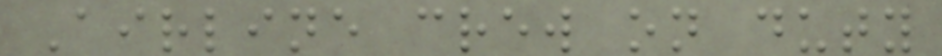Airline crew on duty
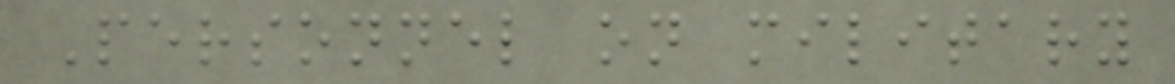Personnel on military
